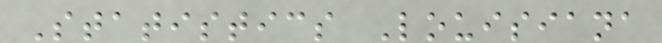Statistics Louisiana
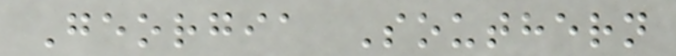Georgia Southern
